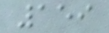159
